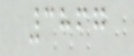3867
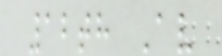12th Av
